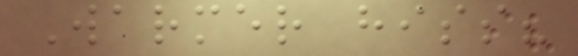Warmer hiss?
